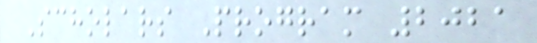Scholars Program 2021
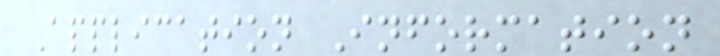Application Information
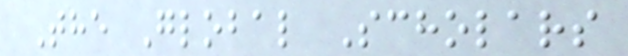The Global Scholars
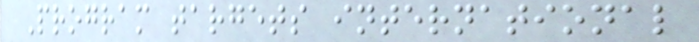Program targets international
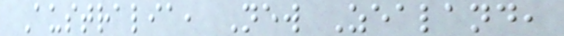Australia, New Zealand,
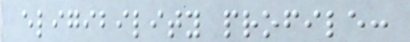eligibility profile:
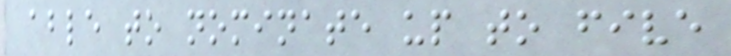able to nominate up to five
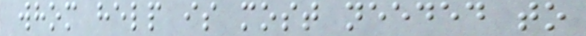whom help is most needed to
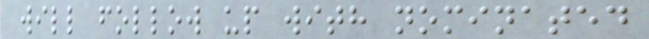will follow up with nominated
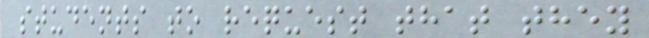students to request that they
